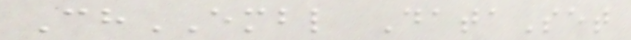ChEMBL DataSet
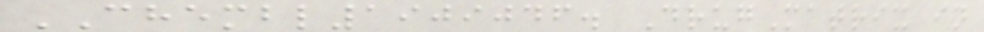CHEMBL1909046. DrugMatrix in
